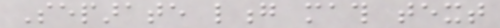Separate long math text
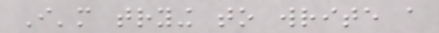I'm trying to write a
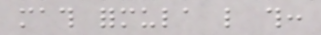math formula like this:
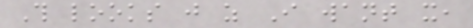This looks just as I want it,
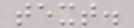text.
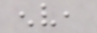env,
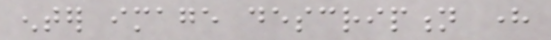enter image description here
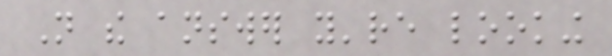Not the answer you're looking
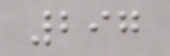297
